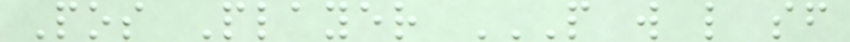Pos Player P W L SF
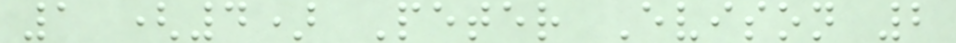1 (4) Peter Evison 2
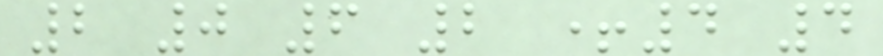2 0 6 2 +4 4
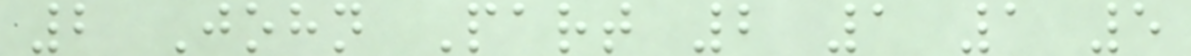2 John Part 2 1 1 5
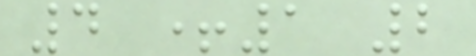4 +1 2
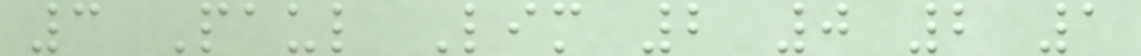3 Paul Lim 2 0 2 1
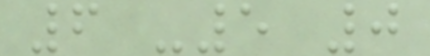6 -5 0
